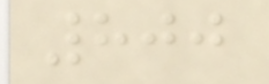800
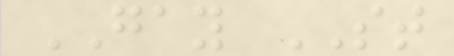GAY ST
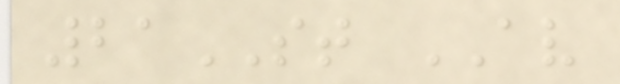21ST AV
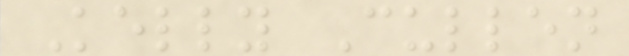Kelly Cullen
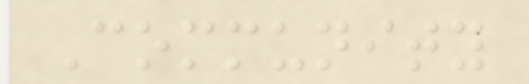Community
